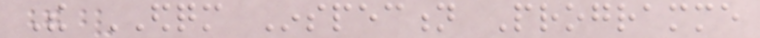The EDQM Inspection Programme
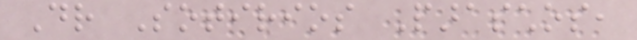Dr Sotirios Paraschos,
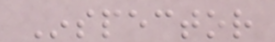Inspector
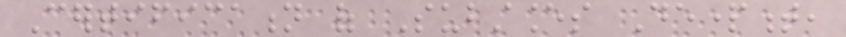Certification of Substances Department,
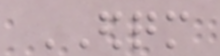EDQM
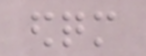edqm
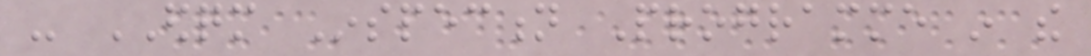- EDQM Inspection Programme in the
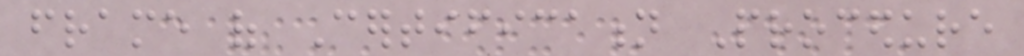frame of Certification Procedure
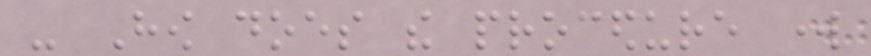- How does the procedure work
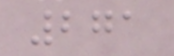271
